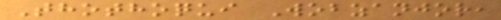Thothoqui Wobzanjor,
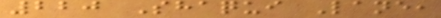220 Shaqui Lane,
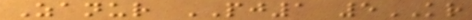Zanur PJ1 5KR
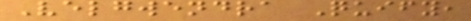Velgwendra Quify,
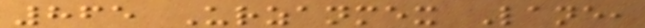865 Urzanmex Lane,
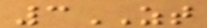3ZT
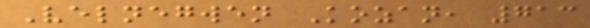Velnegwen Kozan, 713
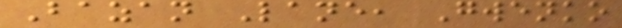Bazan Lane, Gwenko
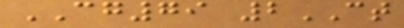CG79 2CT
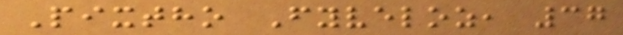Pixtho Fyveloz, 37
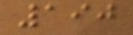190
